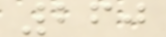260
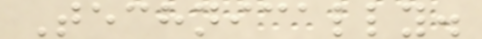Technically.
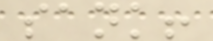sank!
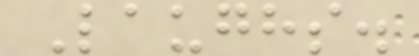Laughs.
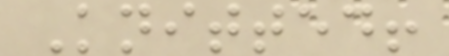Knitted!
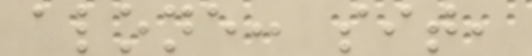alone: sit,
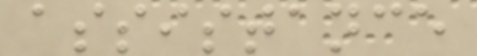assistance
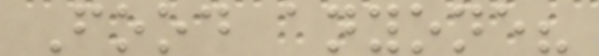Food anyone?
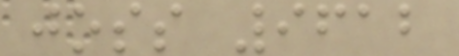joss 9612
